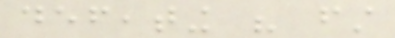defeating his first
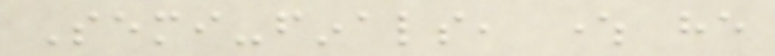Semi-finals, where he
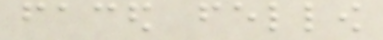faced fellow
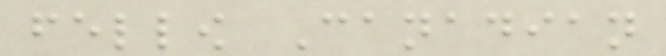fellow Canadian
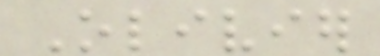Olivier
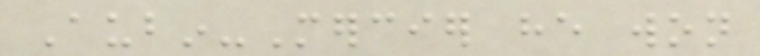Aubin-Mercier he won
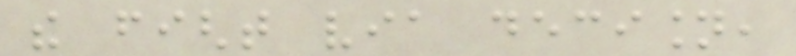the fight via decision,
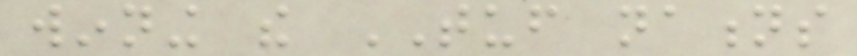winning the TUF nations
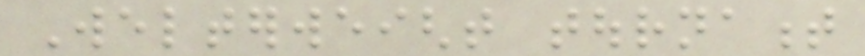Welterweight tournament
